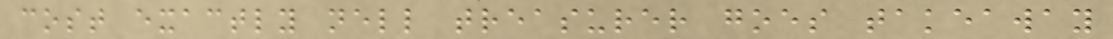cost exactly nell treasurer goes takeaway
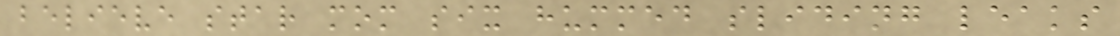believe star mom six hummed sliding leaks
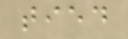tied
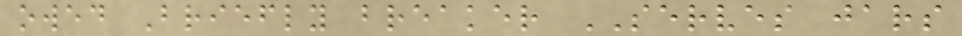owed Briefly breaker SERVES jars
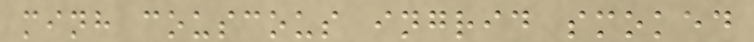minh couscous ingrid smoked
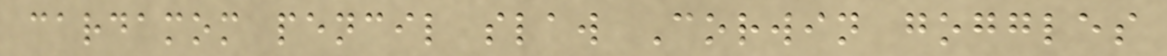cardamom pencil slaw Corwin goggles
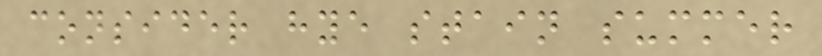consider hye stain summer
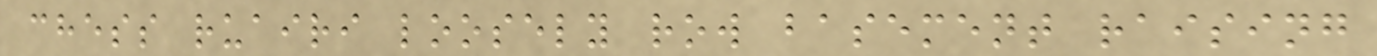chess ruairi loosely row basement raising
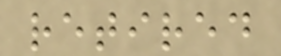retired
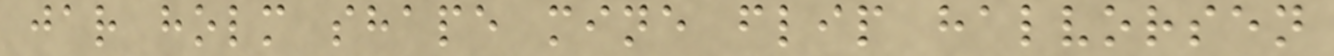jar holm shape mine flip halvorsen
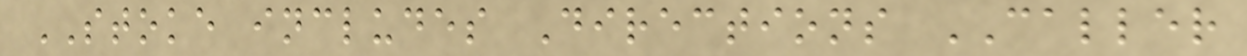STOKE includes Directions CALLER
